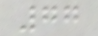77
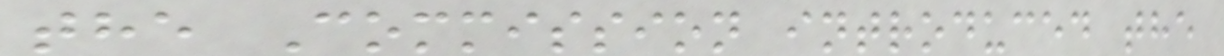the Commission introduced the
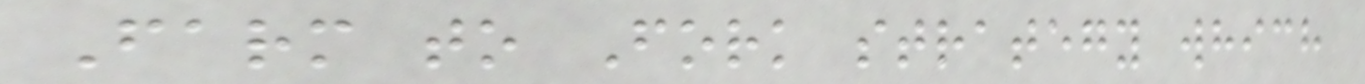Farm to Fork strategy which
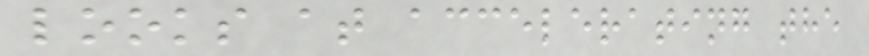looks at accelerating the
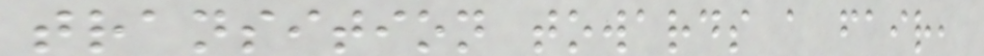transition towards a fair,
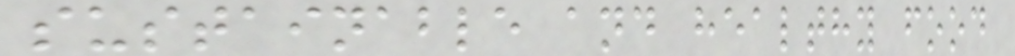sustainable and healthy food
